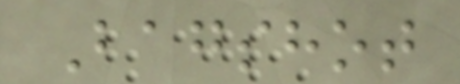Bagshot
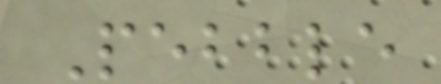Pebble
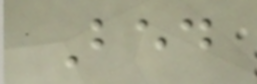Bed
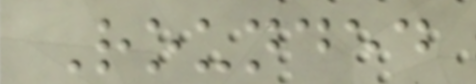Rounded
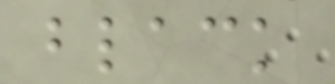black
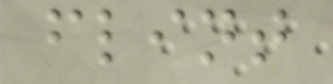flint
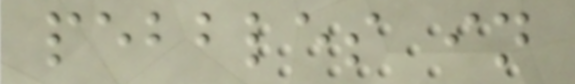pebbles in
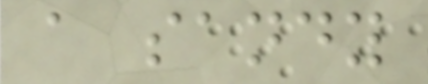a sandy
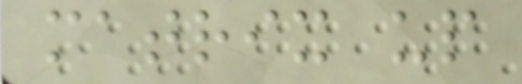matrix up
